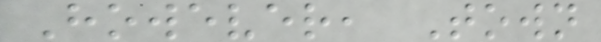However, Town
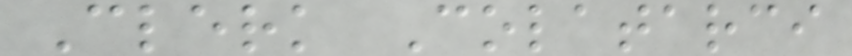Clerk Colatarci
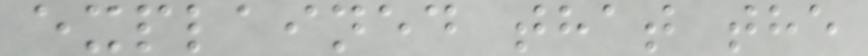explained that the
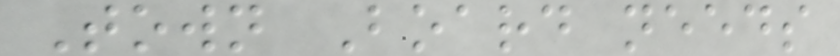Town Board needs
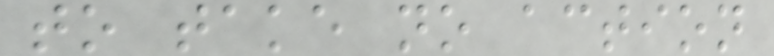to take no action
